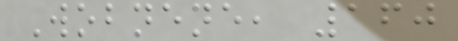Wobnene, 160
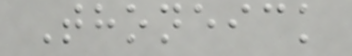Thoneick
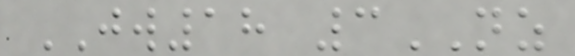JW18 3NZ
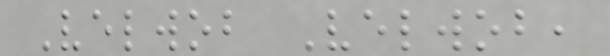Velwob Velwob,
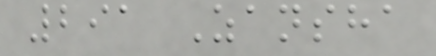291 Zansha
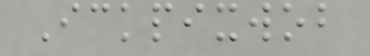Ickpixwob
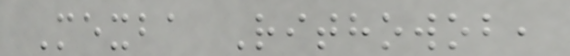Mexba Rithowob,
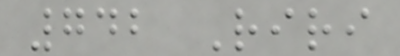742 Riri
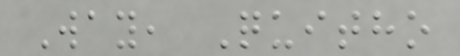Way, Quitho
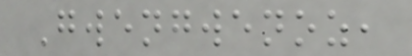Gwengwenoz,
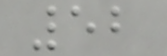52
